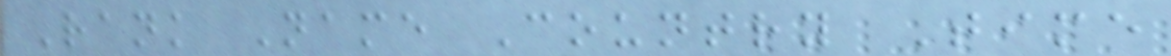Rank Name Country Time
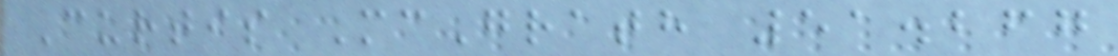Curtis McGrath 51.267
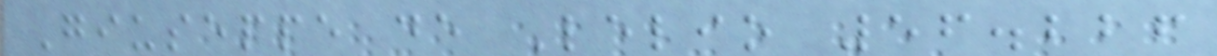Giuseppe de Lelio 56.226
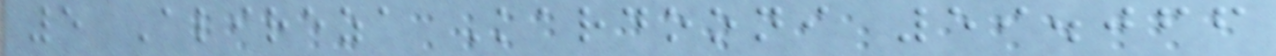5 Alireza Kardooni 59.066
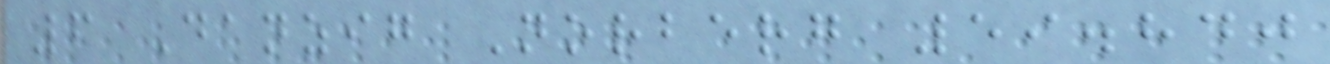6 Danzig Norberg 59.840
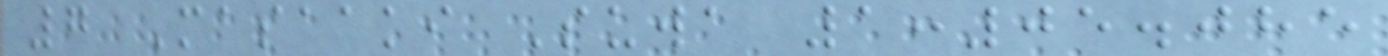7 Masaaki Suwa 1:05.085
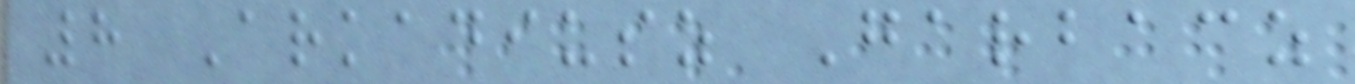8 Arkadiusz Garbacz
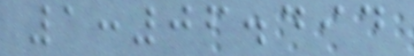1:06.494
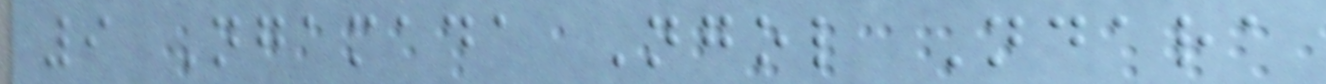9 Ngamada Ngol Ndara
